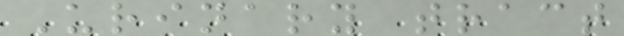Urinary tract
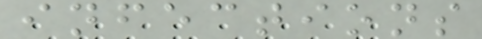infections
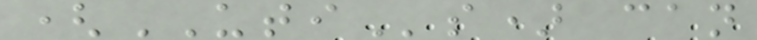(UTIs) can
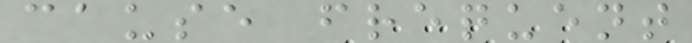cause frequent
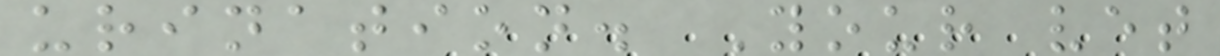urination. Your vet
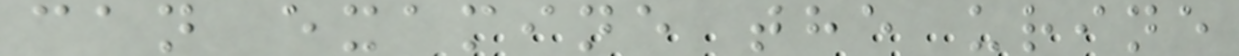can examine the urine
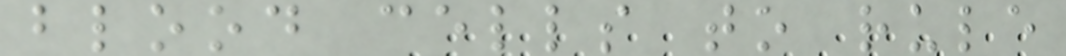blood cells to rule
